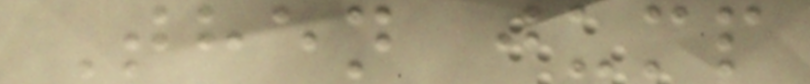Then jump
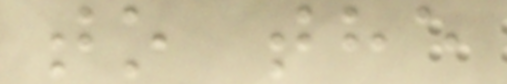to the
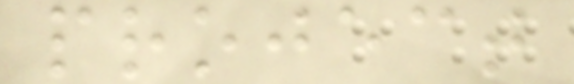project
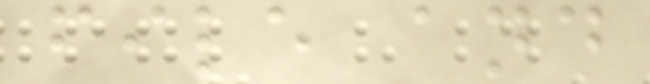file and
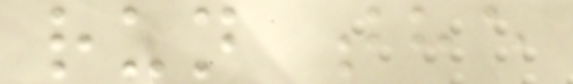run the
